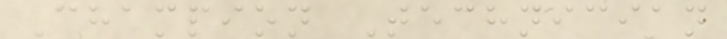Champion Technician
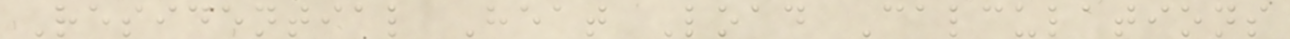Residential Heat Load Calculations
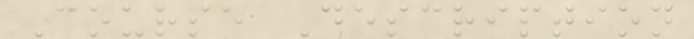Course Description
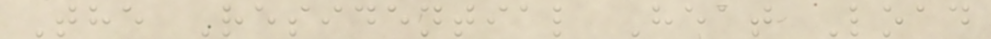The Residential Heat Load
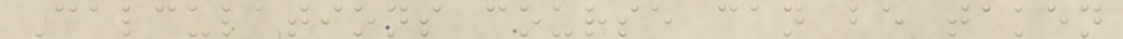Calculations course can be taken
